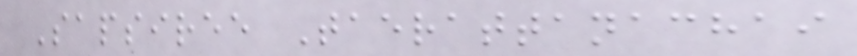Sapsiree Taerattanachai
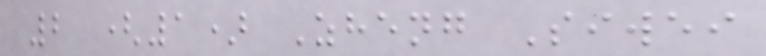2 (1) Zheng Siwei
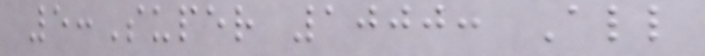5:Super 1000: All
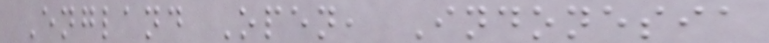England Open, Indonesia
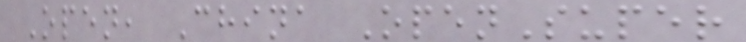Open, China OpenSuper
